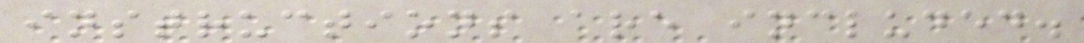instructions are included.
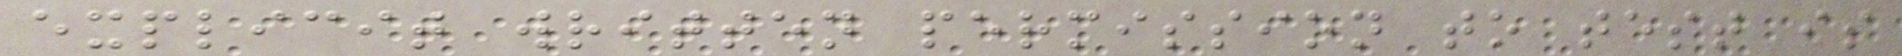explicit written permission to test is
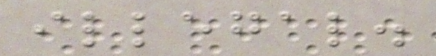illegal.
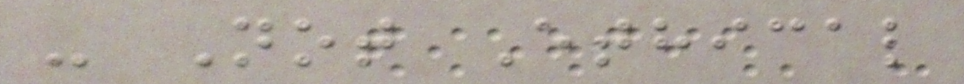- Not Ethical
